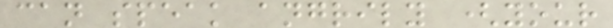can speak angrily (your
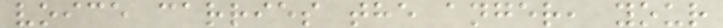voice carries the anger, your
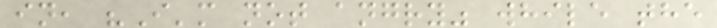in, "I'm not angry" while the
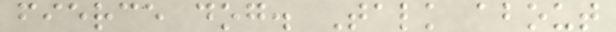fierce dog. Talk about
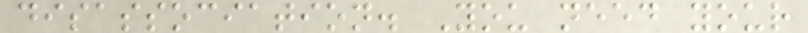disassociation. You need your
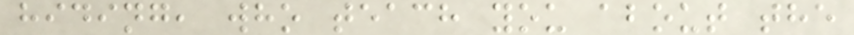hiding, who teach you about the
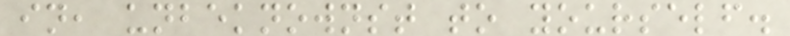in, unbeknownst to yourself.
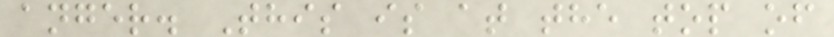anger. This is at the top of
